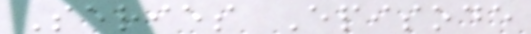Series Episode
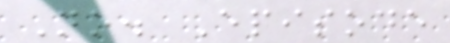No. Episode
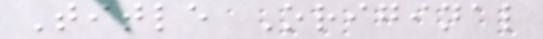Title Original
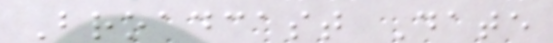Broadcast Date
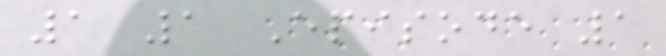1 1 Episode 1
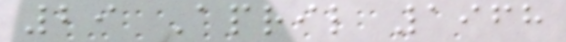29 April 1968
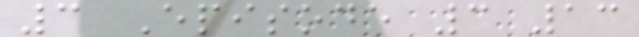3 Episode 3 13
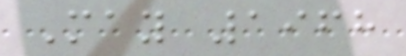May 1968
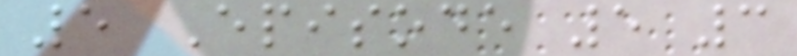5 Episode 5 3
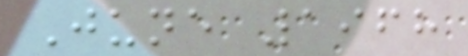June 1968
